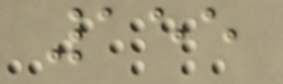155
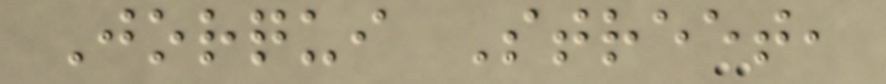Jorqui Street,
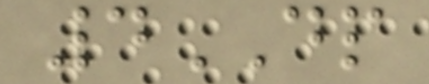4DP
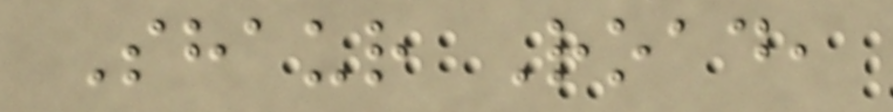Shaur Road,
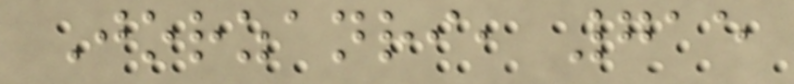Jorzanri, 715
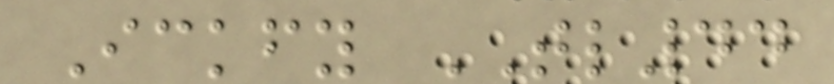Ickfy TL44
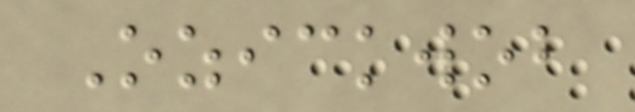Ozickwob
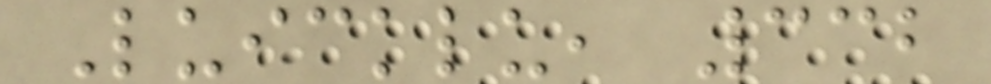Luicklu, 332
